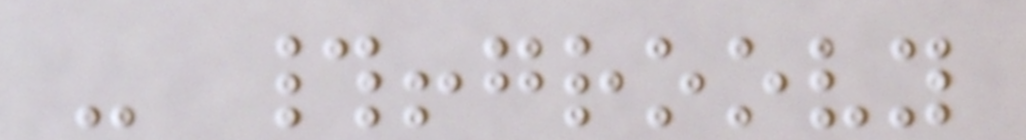- #!groovy
